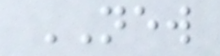NEW
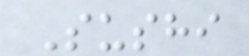Sushi
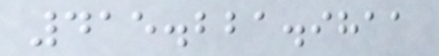415.221.9811
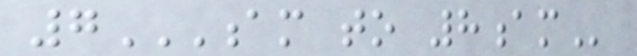7AM TO 8AM
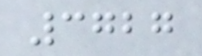3727
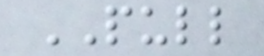PULL
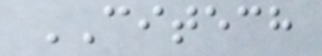CITECH
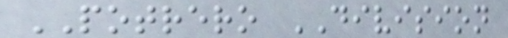POTRERO DIVISION
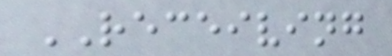RECEIVING
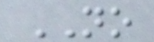NO
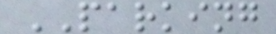PARKING
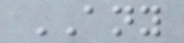ANY
